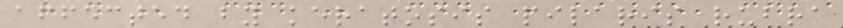affected by keratosis pilaris rubra
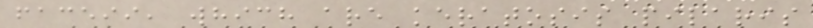faceii, which are keratosis pilaris
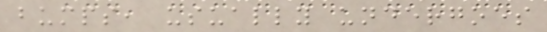bumps, usually undergoes
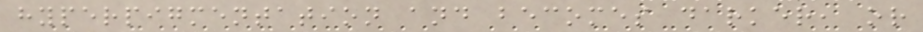hyperpigmentation and becomes darker, or
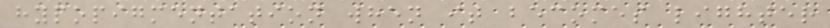hypopigmentation when it becomes lighter
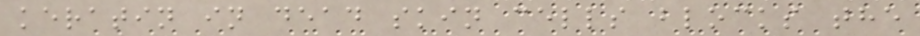keratin in dead skin cells blocks the
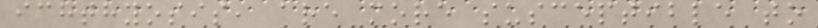ichthyosis, are more susceptible to
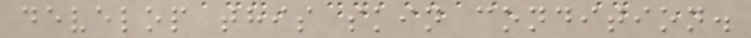develop this skin condition.
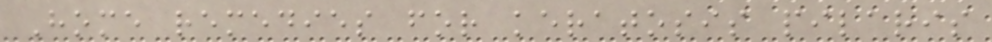Home remedies for keratosis pilaris
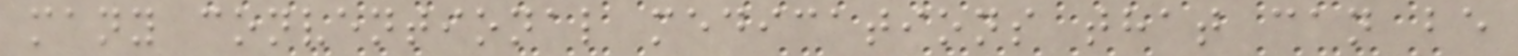many conventional medications that can be
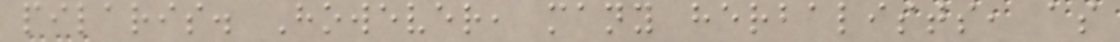pilaris. However, many herbalists, as
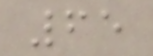65
